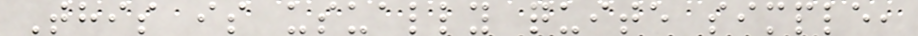This is usually quite simple,
